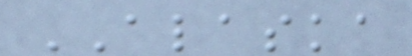ALASKA
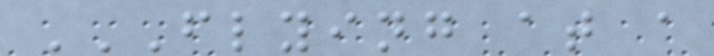FLYING AT A
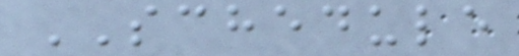SCHEDULE
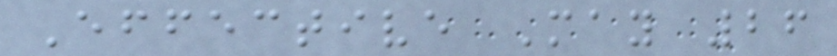Effective May 26
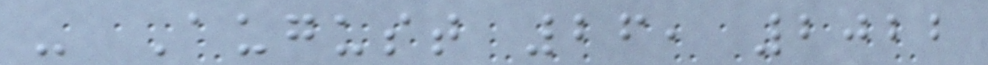- August 26, 2022
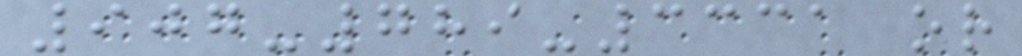907-789-3331 or
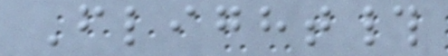Flight#
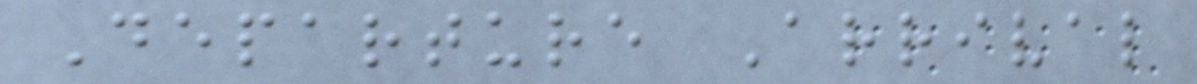Departure Arrival
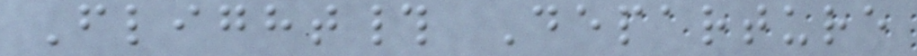Flight# Departure
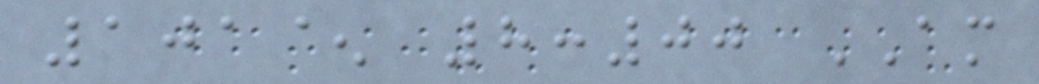101^ 8:00 AM
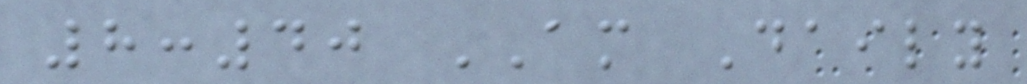8:40 AM Daily
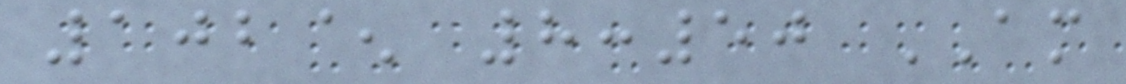102^ 8:50 AM
